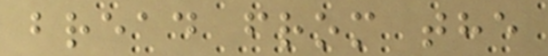bread from the
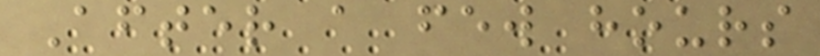After a few hours
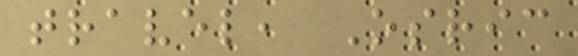travel, Osric
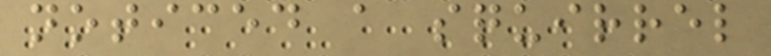noticed a squirrel
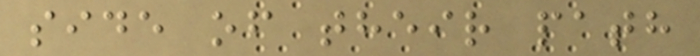side of their path
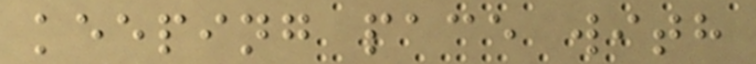keeping pace with
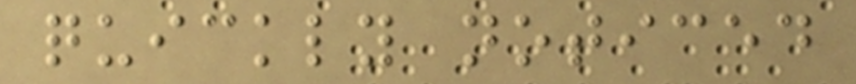quickly noticed
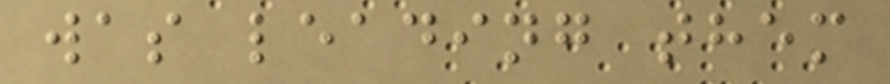was leading them
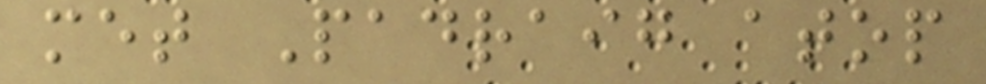met Padraig atop
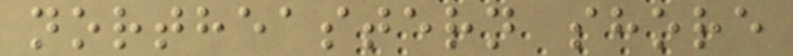northeastern shore
